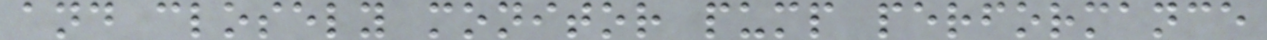and closely monitor pump performance
